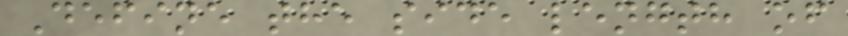Define the side length of
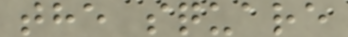the square
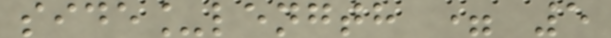side_length = 5
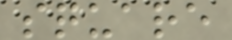square
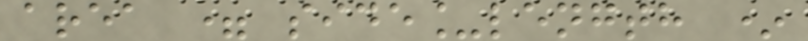area = side_length *
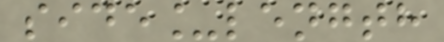side_length
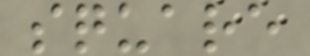square
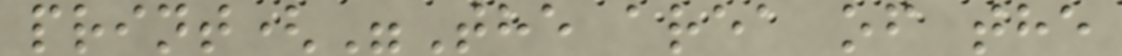print("The area of the
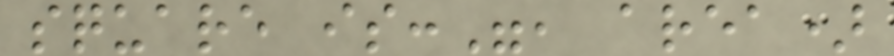square is:", area)
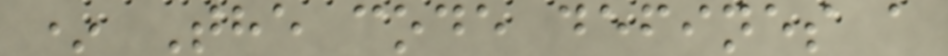* The code defines a
